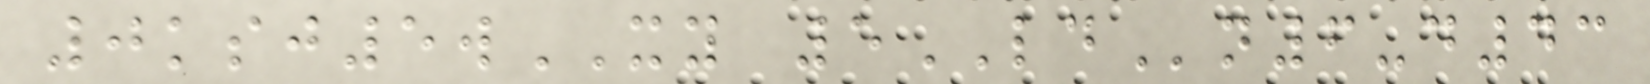0ksj5wXY 5LDn6-d43
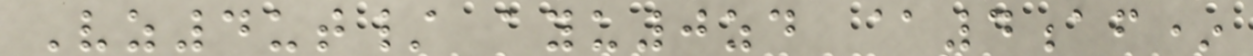Vz4ut/ ayu0zd @4af*
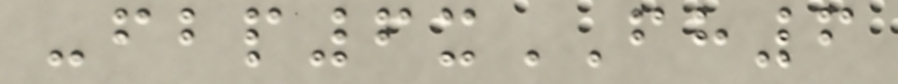-fbp6xFH6
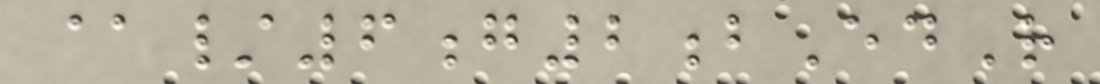@/6g2bEdR
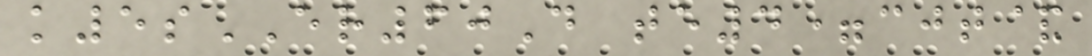k5sER60D te4=cjt&
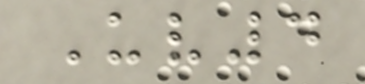Uv4
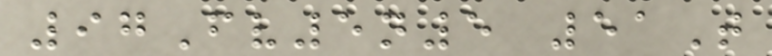97Fv5n5 51T
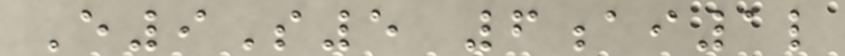E9S5 6ai1l
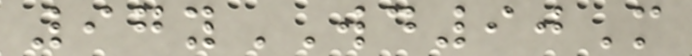97yWD90M
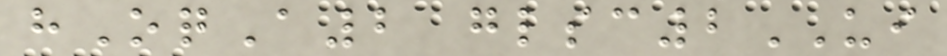hOqA2 glsc2UI
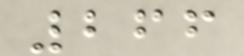266
